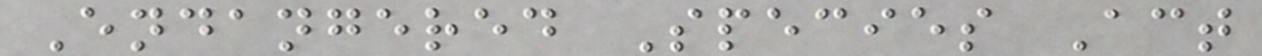Endangered Species Act
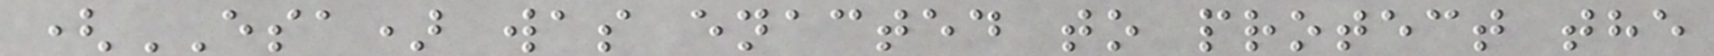(ESA) was enacted to protect the
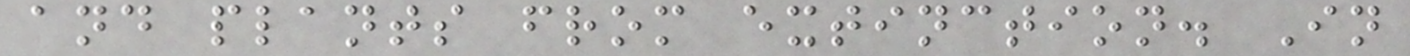and plants from extinction. In
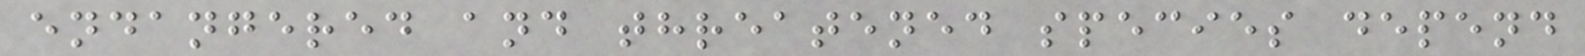endangered and threatened species depend
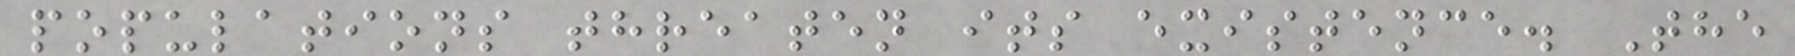populations threaten its existence. The
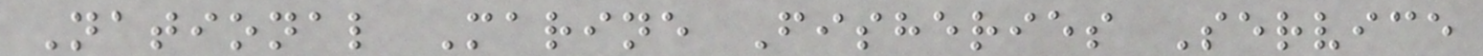National Marine Fisheries Service
